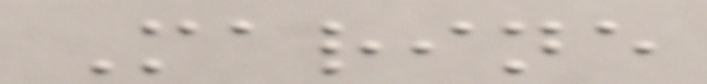Marine
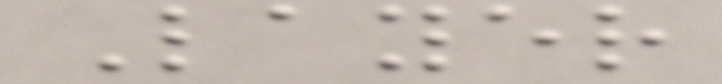Layer
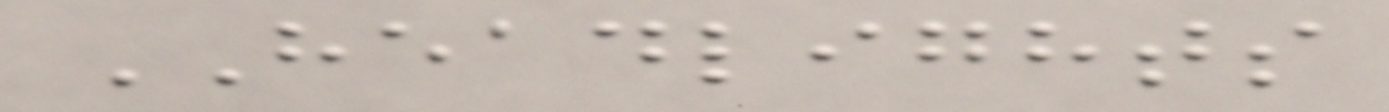HEADLIGHTS
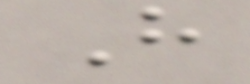H
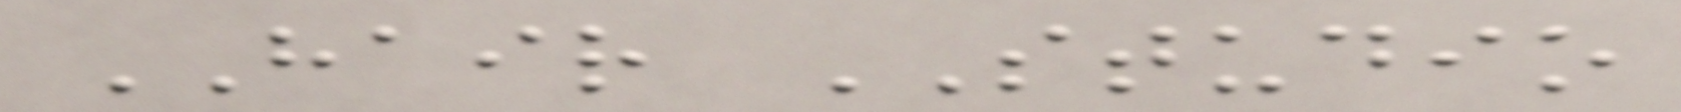HAIR STUDIO
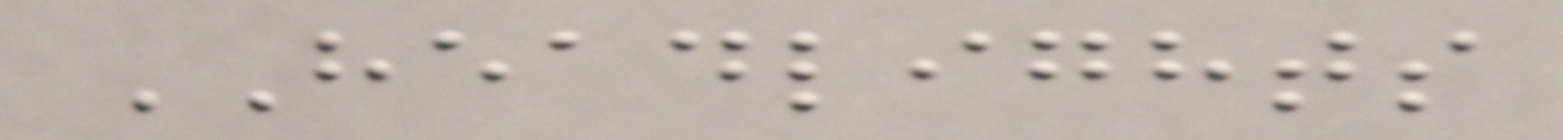HEADLIGHTS
